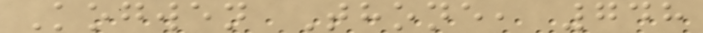Kogwen Thone, 748
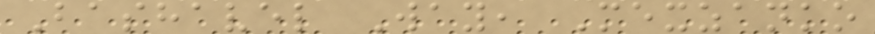Bashavel Way, Mexzanko
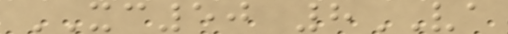XC50 8VA
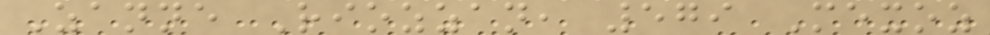Zanne Riozzan, 579 Mexoz
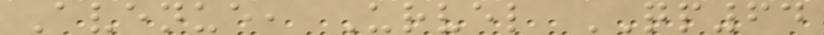Avenue, Urvel QP64
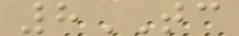8TC
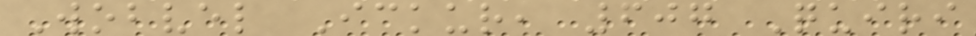Wobvel Ickur, 607 Quiri
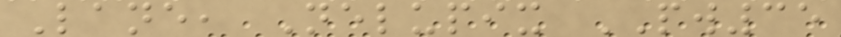Lane, Nelupix PW35
